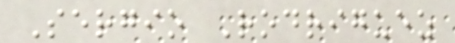Sergio Rodriguez
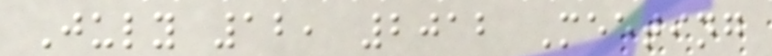July 12, 2012 Meeting
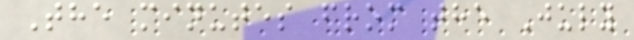The minutes from the July
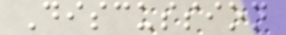Discussion
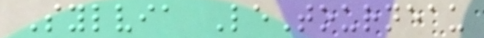Sylvia LeTourneau
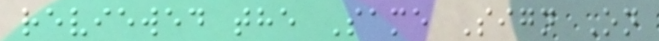reviewed the Same Sign On
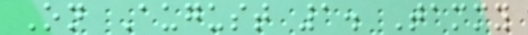On August 1. Tammy
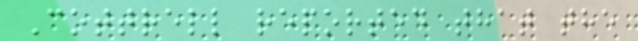Cottrell reported that the
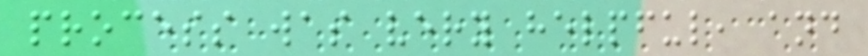process was very helpful, and
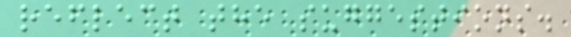reflect the suggestions.
